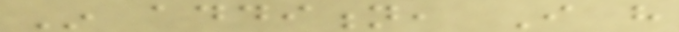In addition, I have
